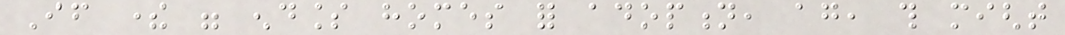If there were endless homes for adoption, again, this might
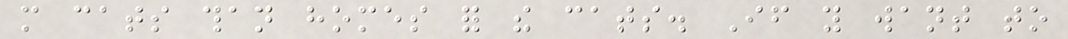more cats than homes for the cats. If you want to
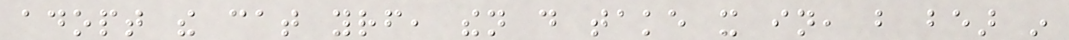adopt the cat yourself, then do take it in, but bear in
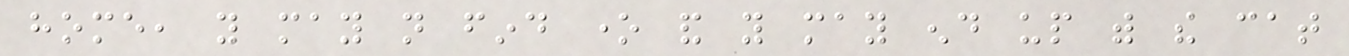home, you may not find one and you may end up with the cat
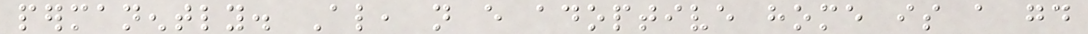permanently. Also, not every adoptive home is a good
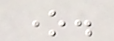one.
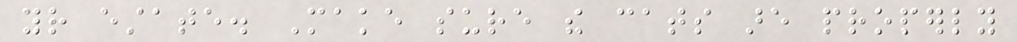your estate. Make sure the cats are properly
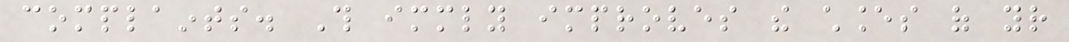complaints. This immediately improves the chances of your
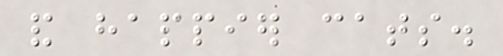and happier cats.
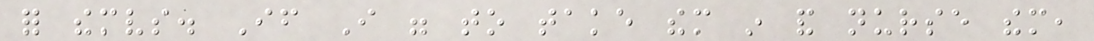for themselves. If I were to take them in and nurse them,
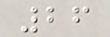26
